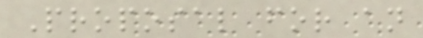Proposal for an
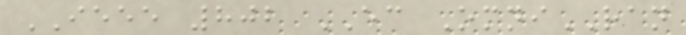IEEE 802 EC OmniRAN
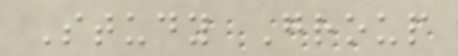Study Group
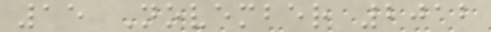15 November 2012
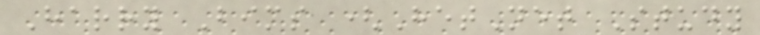Harry Bims (HetNet Study
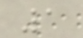1
